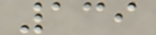139
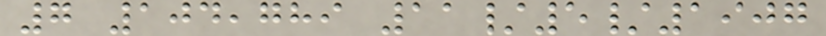7 104,789 11/5/1907
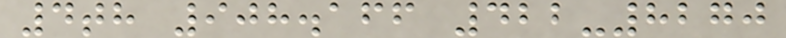4th 908.166 422-8270
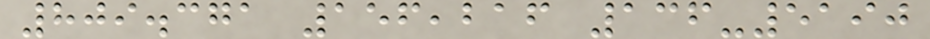809.371 156,216 136-5190
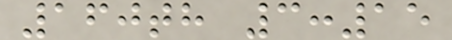160th 3:15
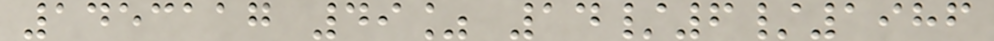1453117 49% 14/6/1986
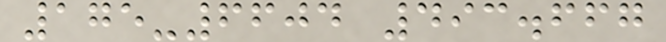175-6604 493.667
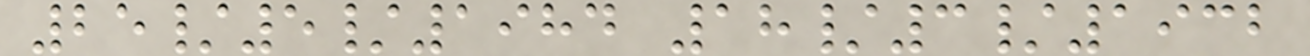25/5/1984 18/3/1932
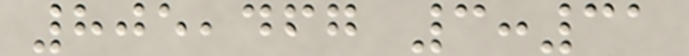805,467 3:31
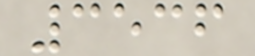3536
